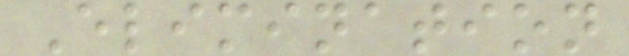Elimination
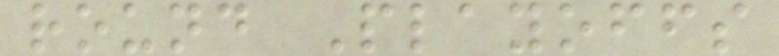round Playoffs
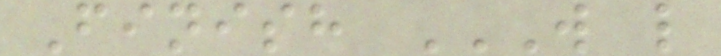Finish W L
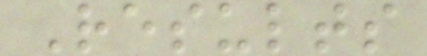Results
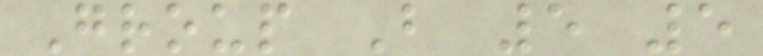Group B 5 5
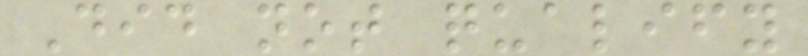Did not qualify
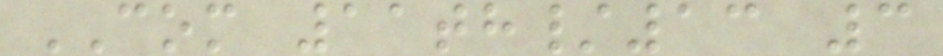COM 11th/13 3
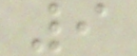9
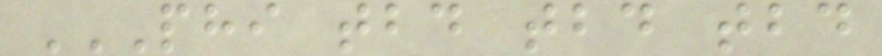PHI TBD TBD TBD
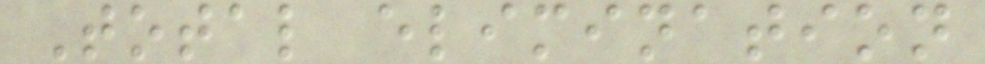Total elimination
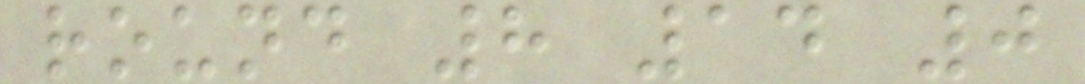round 8 14 0
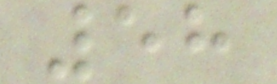58
